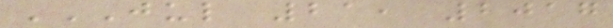JUL 21, 2017
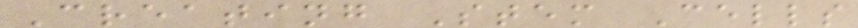Creating Stem Cells
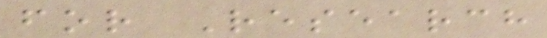for Research
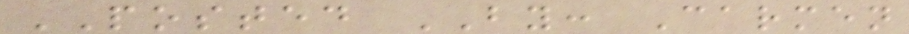POSTED BY: Carmen
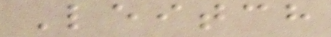Leitch
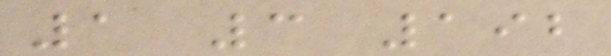1 3 192
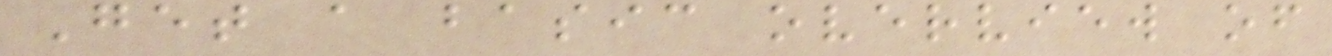Get a basic overview of
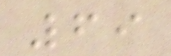69
